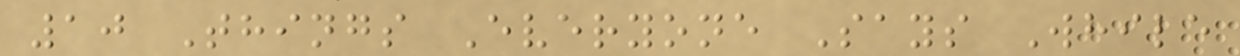10 Things Everyone Says While
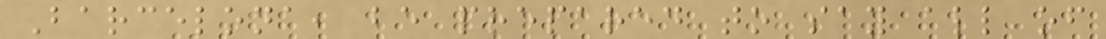Barcelona, be prepared to say all of
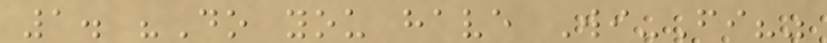1. "Do you have Wi-Fi?"
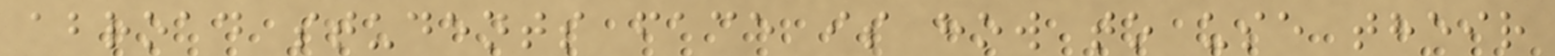abroad students face is how to use their
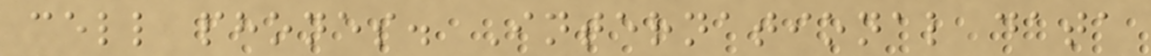cell phones. International data
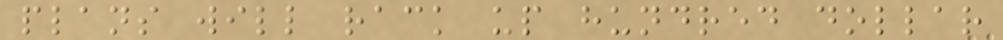plans will rack up hundred dollar
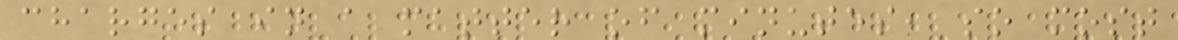charges in a matter of minutes, so most
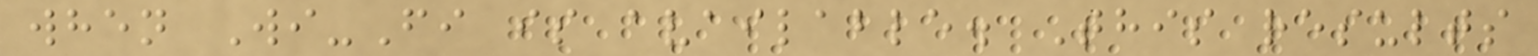when Wi-Fi is available. This results
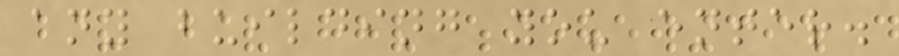any building you enter.
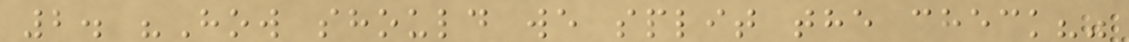2. "How should we split the check?"
